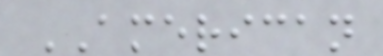AMERICAN
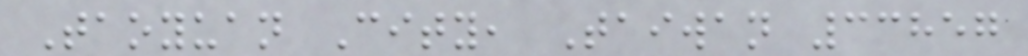Taoyuan City, Taiwan 33857
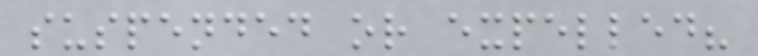suspended or expelled?
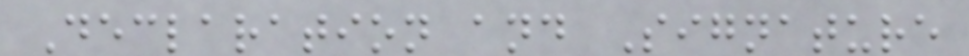Declaration and Signature
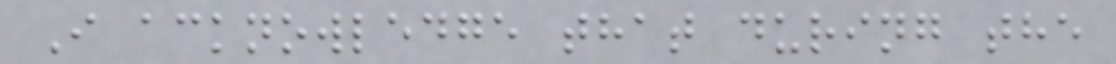I acknowledge that during the
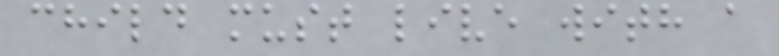child must live with a
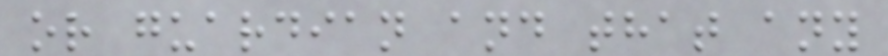or guardian and that any
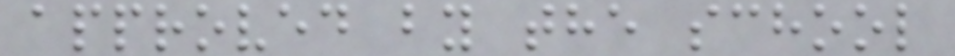approved by the school
